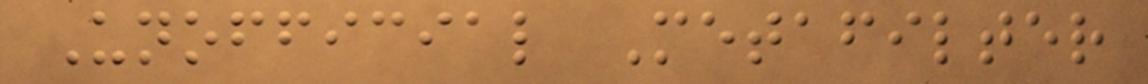Unofficial Metafilter
